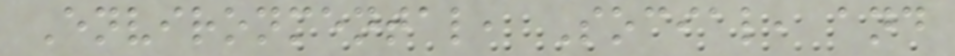Environmental, Social, and
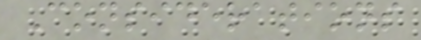Considerations
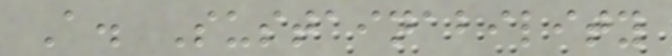A. Sustainability
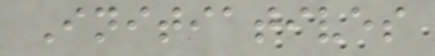Initiatives
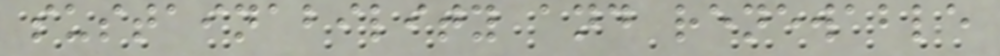sustainability and renewable
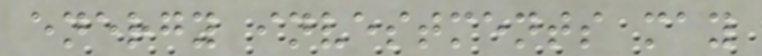energy investments may
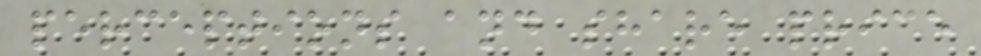perceptions and share price
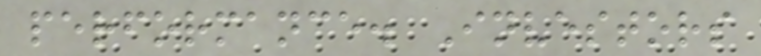performance. Investors
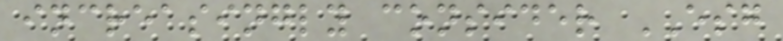increasingly consider ESG
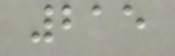215
